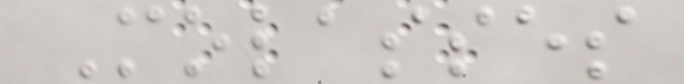Molasses
